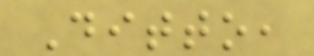Ditto,
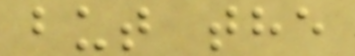but the
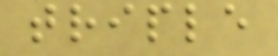triple
